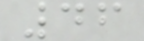46
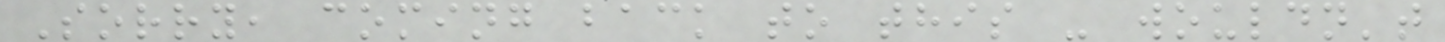Sorry, coming back to this - wouldn't
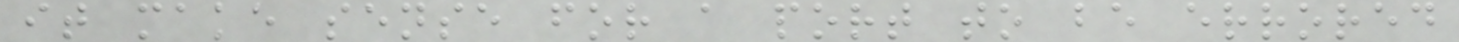it make sense for a port to be errored
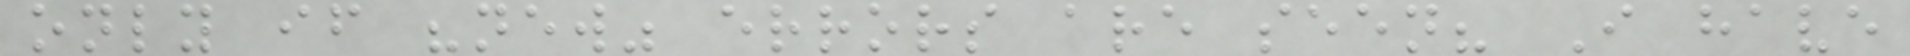only if "new" errors are seen? I have
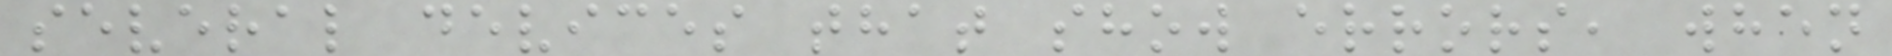several devices that show errors, when
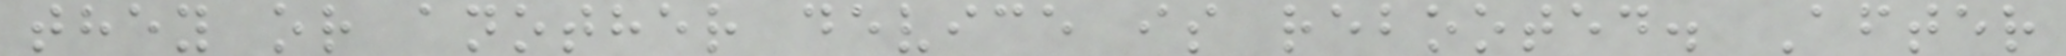they or another device is rebooted. After
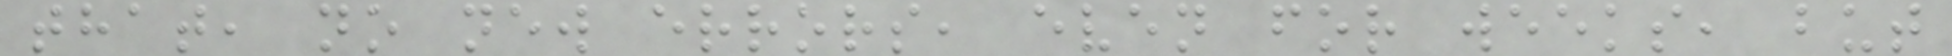that, no new errors, even for weeks, but
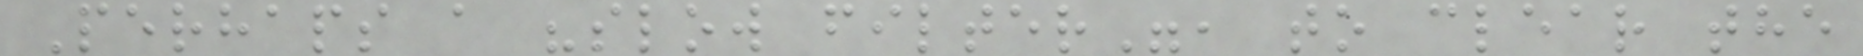Perhaps a "slow filter", to clear the
